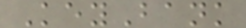KeyBank
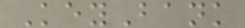KeyBank
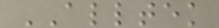ALLTEK
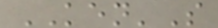KEN'S
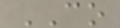CO
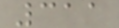311
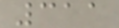311
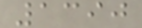1390
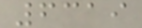6319
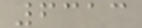6313
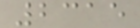2315
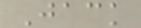Jack
